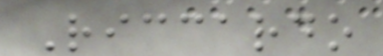Riccardo
